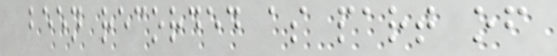been recorded as part of
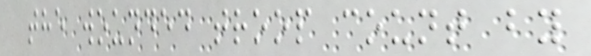the wounded troop count by
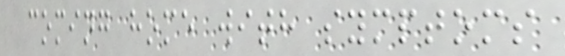coming home with symptoms
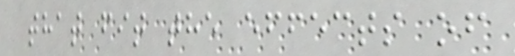that fit the effects of
